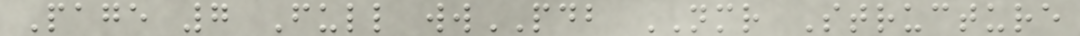Page 7 Full wwPDB NMR Structure
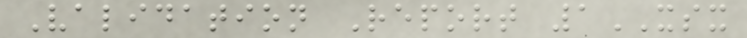Validation Report 1XSX
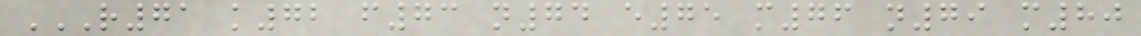R71 K72 F73 N74 E75 M76 N79 M80
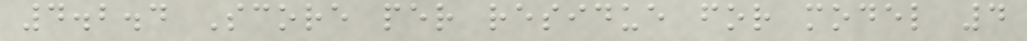4.2.4 Score per residue for model 4
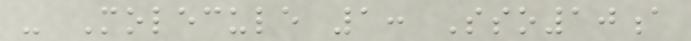- Molecule 1: Sso10a
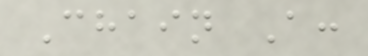Chain A:
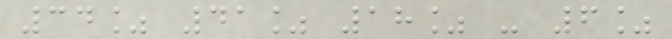34% 41% 18% - 6%
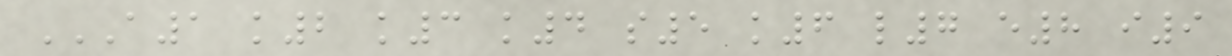A1 K2 K3 K4 S5 K6 L7 E8 I9
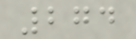274
